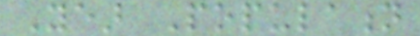Year Population
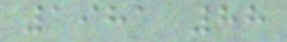1981 88
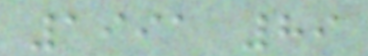1991 89
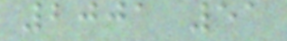2001 51
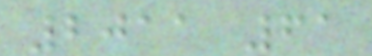2011 61
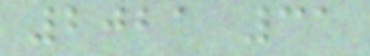2021 31
